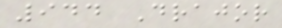944 Drajor
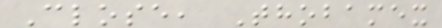Close, Thobamex
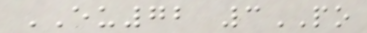EU72 3PO
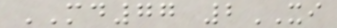MD77 2XI
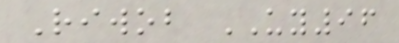Riwob UY96
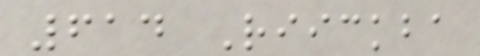614 Riickba
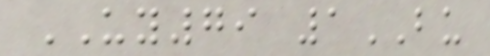UY79 1BU
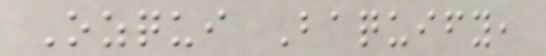Ozqui Baquify,
